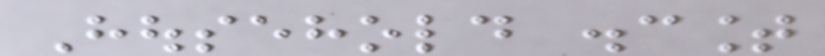Household discount
